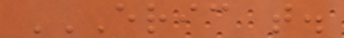ERIC T.
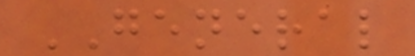GENERAL
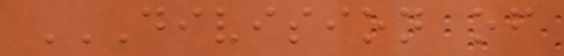DIVISION OF
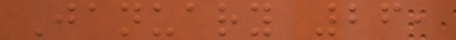January 26,
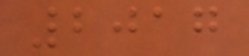2017
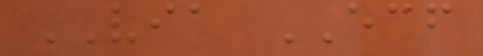VIA ECF
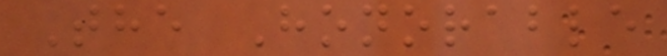The Honorable
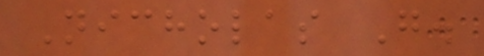Nicholas G.
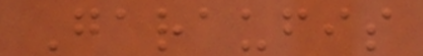Garaufis
